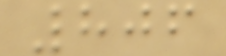806
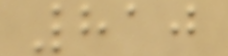810
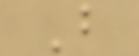B
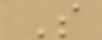S
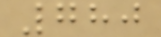780
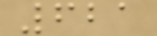621
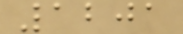1201
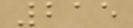215
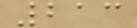213
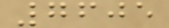7605
